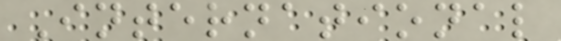International
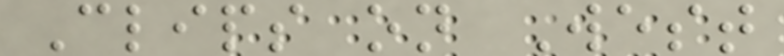Clips on West
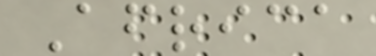Africa
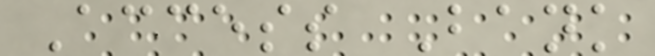Access Bank
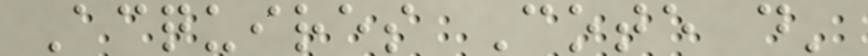Acquires Cote d'
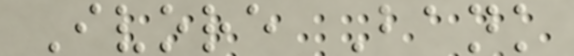Ivore Bank
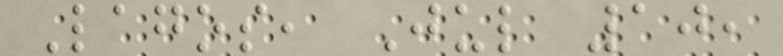Lagos, Jul 10,
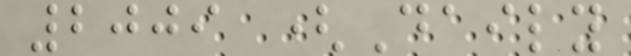2009 (Daily
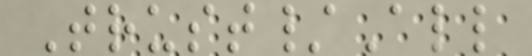Trust/All
